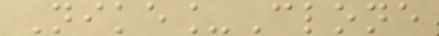Nike_Clone
